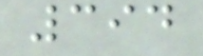394
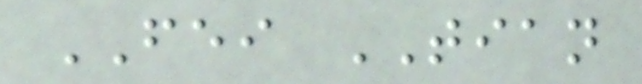FEI TIAN
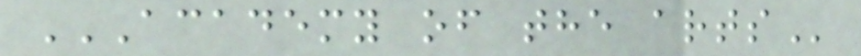ACADEMY OF THE ARTS
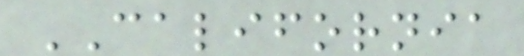CALIFORNIA
